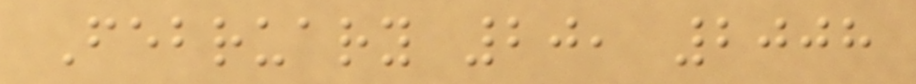February 20, 2008
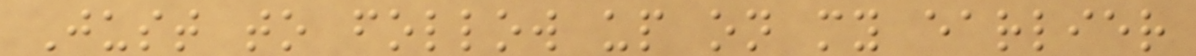Just to follow up on my earlier
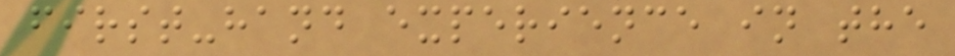first-hand experience in the
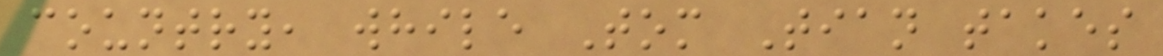country, while Tom Tian takes
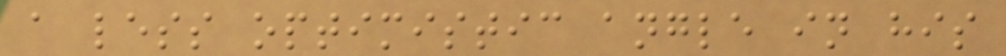a less optimistic angle in his
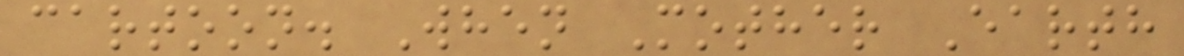cartoon. When Mother Earth
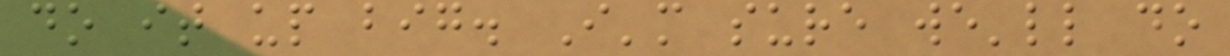do it up big. I'm sure we'll do
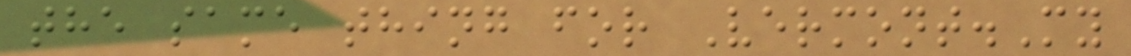the same thing for Vermont.My
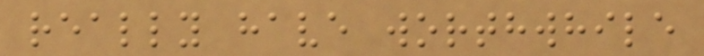really have worthwhile
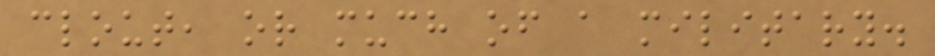clout, or much of a military.
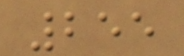255
